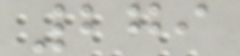279
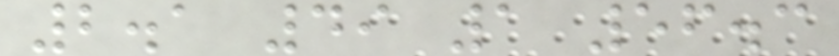2.1 49 1 56.3
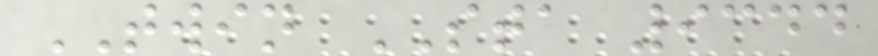TWIN STA 9344
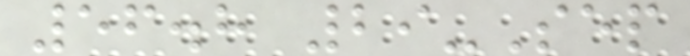56.8 29-Sep
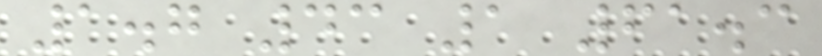1.7 43 1 61.3
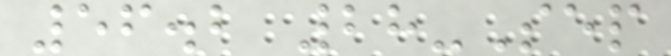56.2 28-Sep
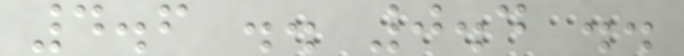4.6 .. 0.4 ..
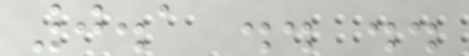0.1 .. ..
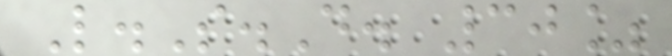L.S.D. 30%
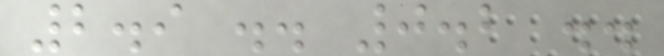2.9 .. 0.2 ..
